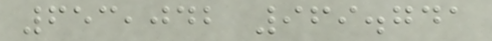653,042 969.741
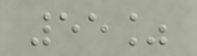55%
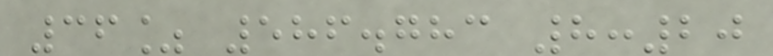36% 586.783 8:20
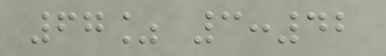67% 3:42
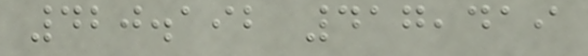420.192 417,419
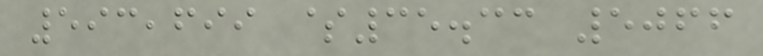593,699 $35.33 5066
